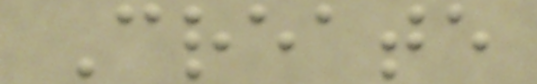Create
